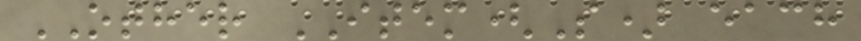OTHER ITEM(S) each
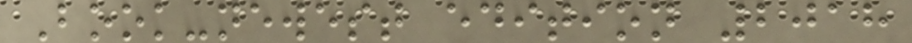Book-newest edition 2018
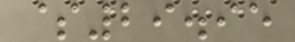$29.95
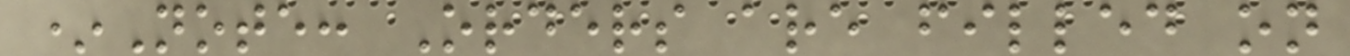*Note: Orders are filled on
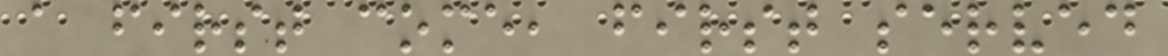a first come, first served
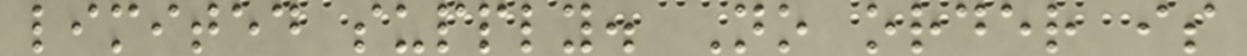limited supply. No order is
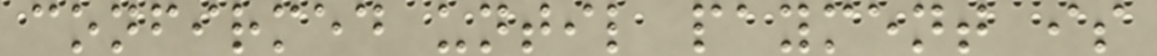confirmed until payment is
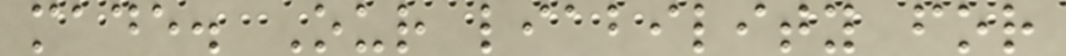made. Our liability for
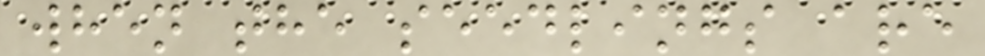when the seedlings are
